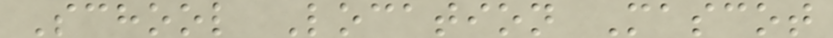School Location Mascot
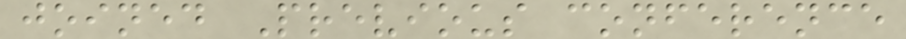joined Previous conference
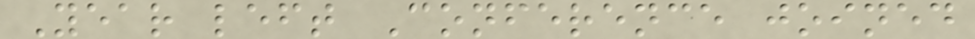Year left Conference joined
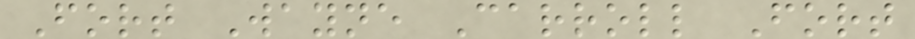Fort Wayne Carroll Fort
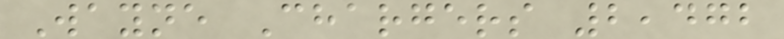Wayne Chargers 2,472
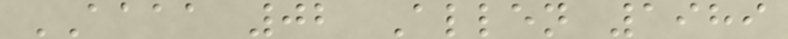AAAA 02 Allen 1989
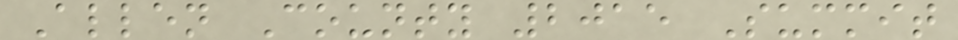Allen County 2015 Summit
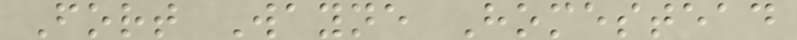Fort Wayne Homestead
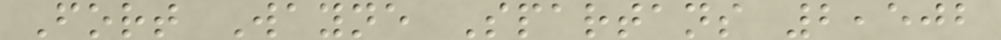Fort Wayne Spartans 2,502
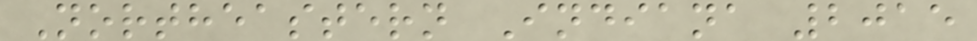Northeastern Indiana 2015
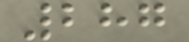287
